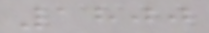1800
